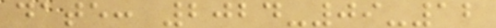date: 2024-09-12
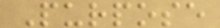Purpose
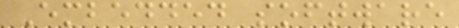Embedded software
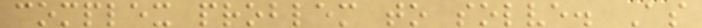complex problem to solve. As
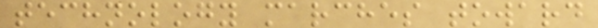technology marches toward
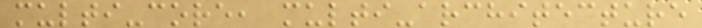multi-core, multi-architecture
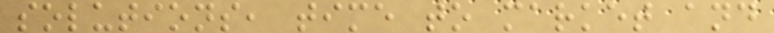solutions, time to market and
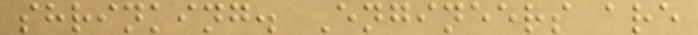shrinking. Engineers are
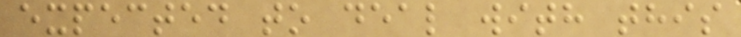expected to deal with this
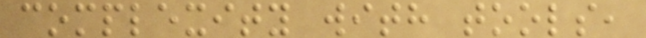complexity with tools,
